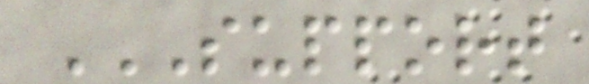SUPPORT
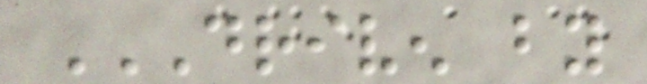DRIVEN BY
